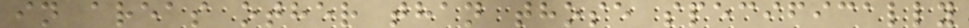in areas other than those specifically
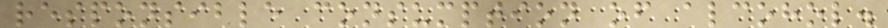responsible consumption of alcohol.
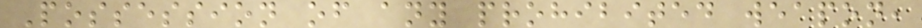Possession of any prohibited weapon,
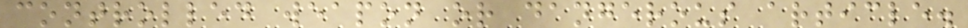controlled weapon or dangerous article.
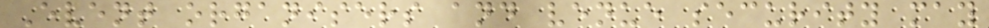Event organisers and venue security may
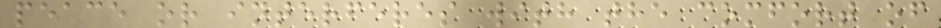peace or interferes with the comfort of
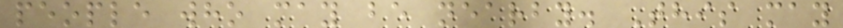people who may be nearby. This may
